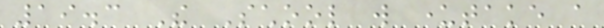19.3 The School will undertake a
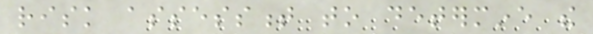risk assessment to determine the
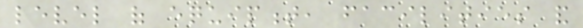level of equipment, facilities and
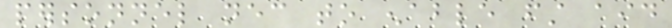personnel necessary to enable first aid
